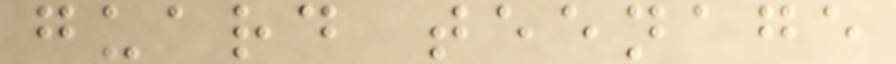guard teenage
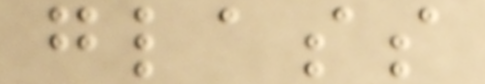glass
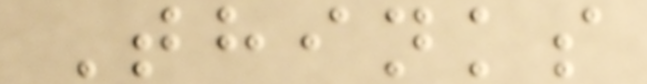Thinks
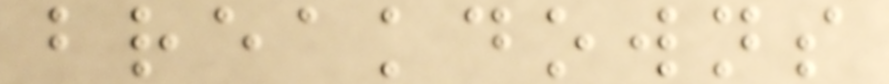breakdowns
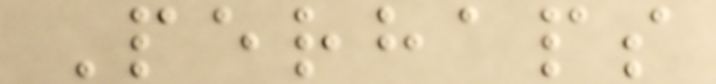Perhaps
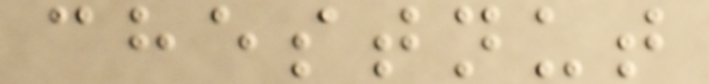chestnut
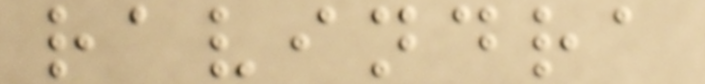ravindra
